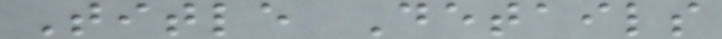Title Details
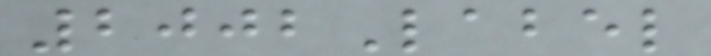2002Label
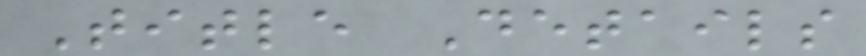Title Details
